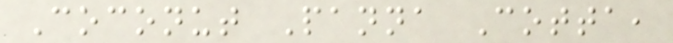Coconut Panna Cotta,
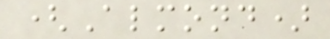(Almond)
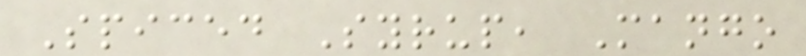Spiced Syrup, Mango
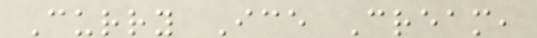Curry Ice Cream,
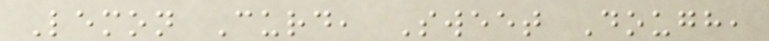Lemon Curd, Sweet Dough,
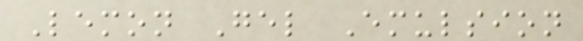Lemon Gel Emulsion
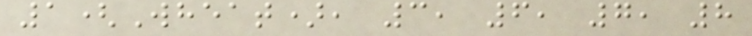1(Wheat), 3, 6, 7, 8
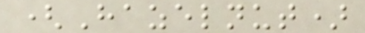(Hazelnut)
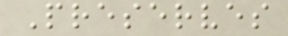Preserves
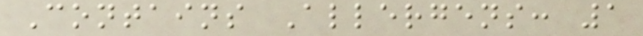Contains Allergens: 1
